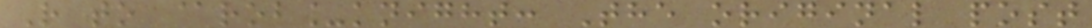R to @rob_knight: The original post
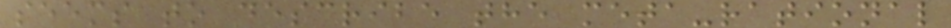seems to describe the meta-rational
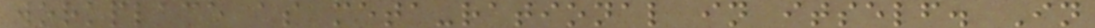workplace as meta-rational in itself. In
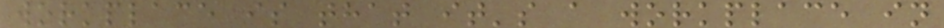workplace is that it's a workplace in
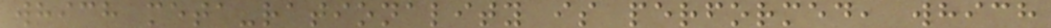which meta-rationality is performed, which
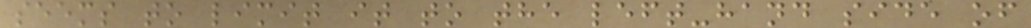seems to limit it to the left-hand side of
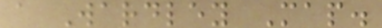a Wardley Map.
